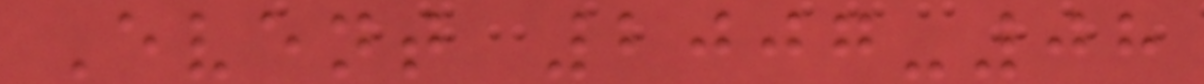Event 2007-08
